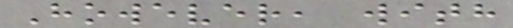However, with
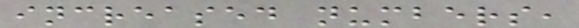increased numbers,
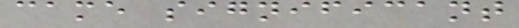came significant
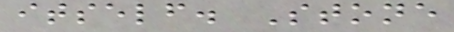itself. Stone
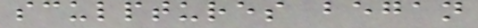sculptures began
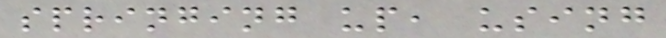springing up, using
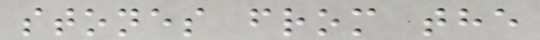stones from the
